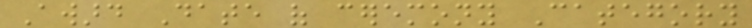Award Date of ceremony Category
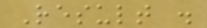Result .
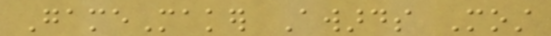GameMaker Awards Most
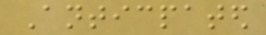Anticpated
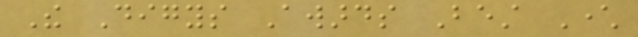The Digys Awards Best Character
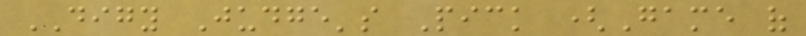DIGY Judge's Pick (Game of
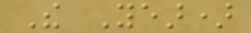The Year)
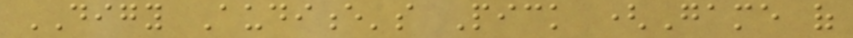DIGY Audience's Pick (Game of
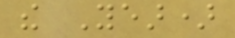the Year)
